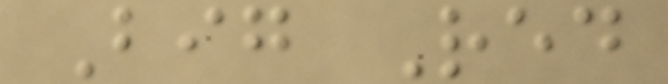Big Red
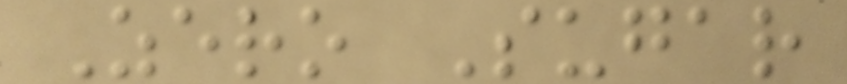Zero Sugar
